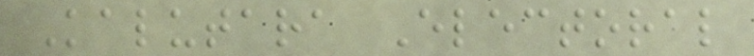Kalutara Electoral
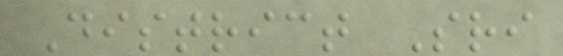District Sri
